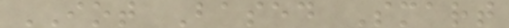IOT Based Smart
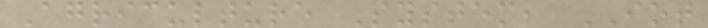Agriculture System, IOT
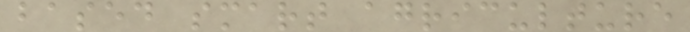based smart agriculture
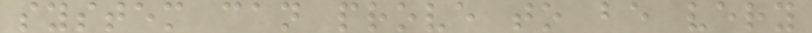system can prove to be very
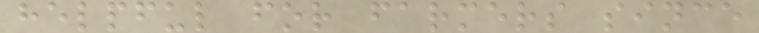helpful for farmers since
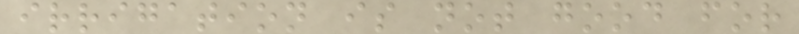irrigation is not good for
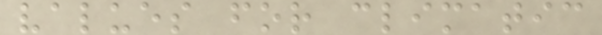values for climatic
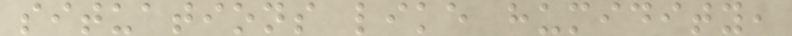situations like humidity,
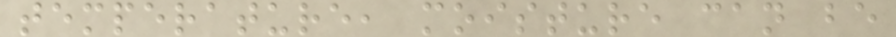temperature, moisture can be
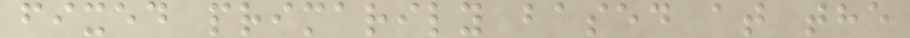fixed primarily based at the
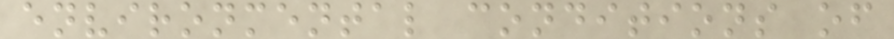environmental conditions of
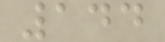144
